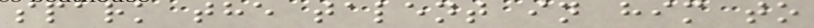spark the talent in him to
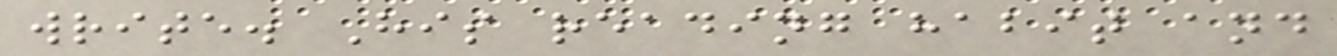write. His reading habit and
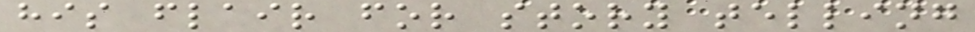his flair for story telling
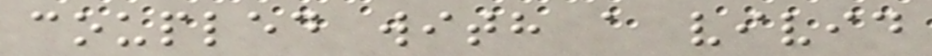coupled with a vivid
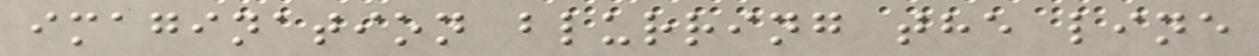imagination blurring the line
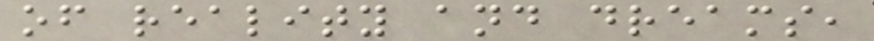of reality and dreams,
